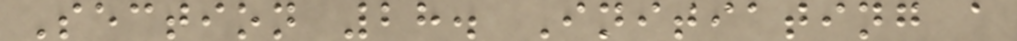Section 28. Initiating a
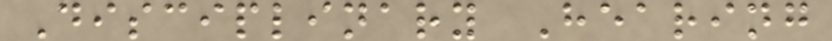Disciplinary Hearing
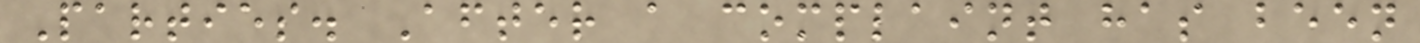Parties. After a complaint has been
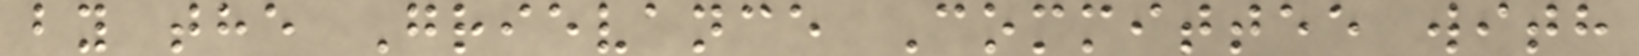by the Grievance Committee with
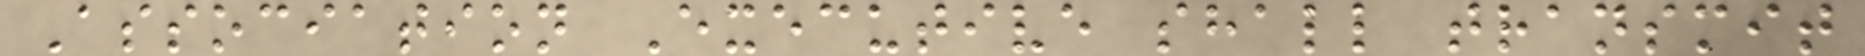Association Executive shall transmit
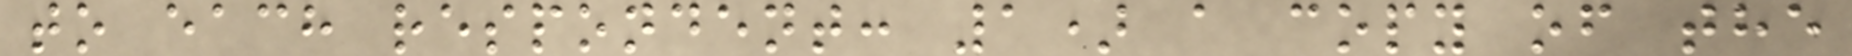to each respondent: 1) a copy of the
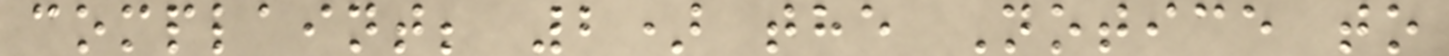complaint; 2) the Notice to
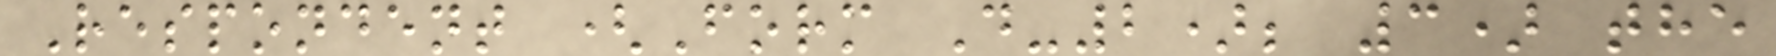Respondent (Form D-2); 3) the
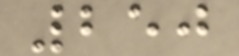250
